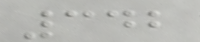342
